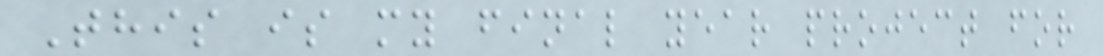This is my final year project for
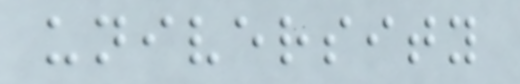university
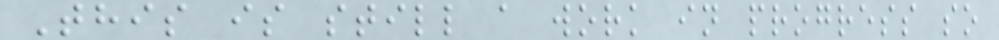This is still a work in progress so
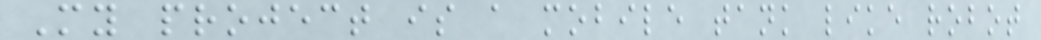My project is a mobile tank like robot
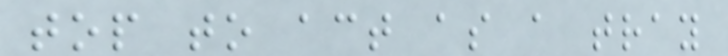top to act as a tray
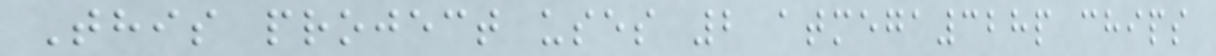This project uses 2 atmega328p chips
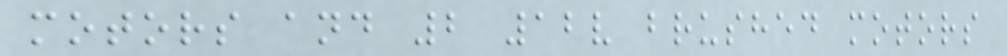motors and 2 12v brushed motors
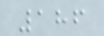186
